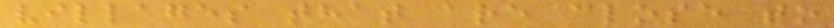villages that are close to
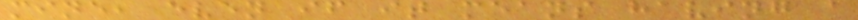mine, even if it means having a
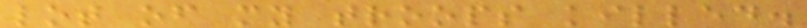lot of my troops killed.
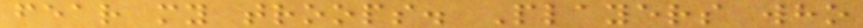fear my troops. Players who
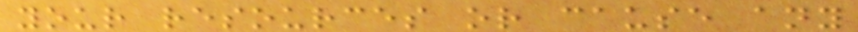your resources or cause any
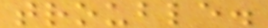trouble.
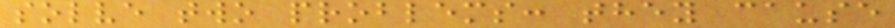solve two problems: they cause
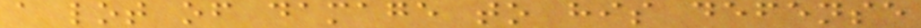a lot of damage to his defense
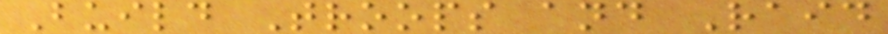Build Troops and Raid
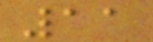11
